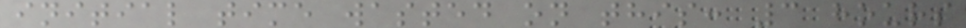initial time wasted on this: 3 hours
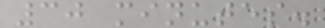30 minutes.
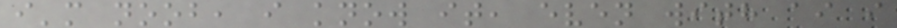i'm noob, i know it, even with ai i
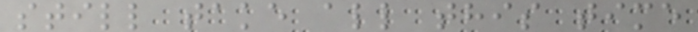still take all this time
